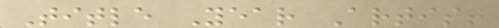Title Year Artist
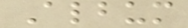Album
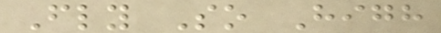Fly So High
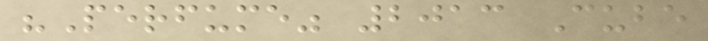"Perfume" 2013 Cube
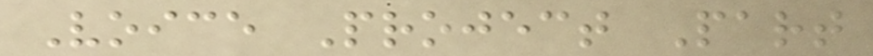Voice Project Part
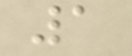1
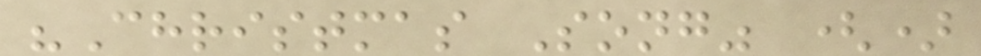"Christmas Song" ()
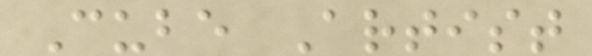Cube Artist
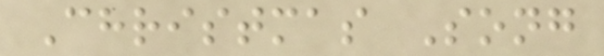Christmas Song
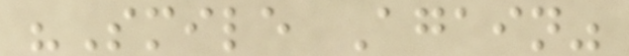"Smile Again"
